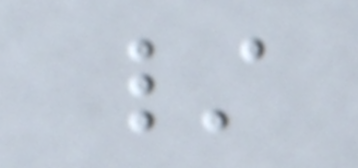/
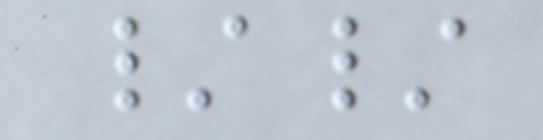//
